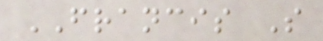FRANCIS S
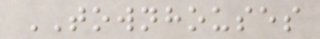TOWNHOUSES
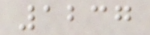1237
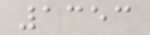1353
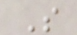S
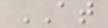AT
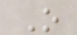O
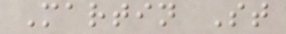Martin St
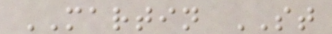MARTIN ST
